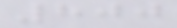800
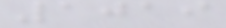1019
